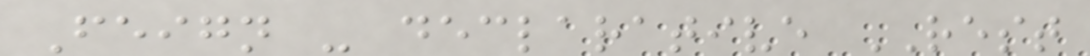Feign - declarative REST
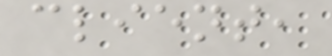client,
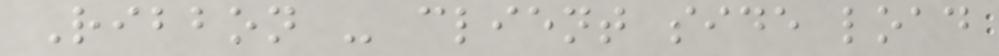Ribbon - client side load
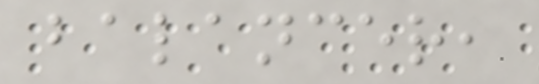balancer,
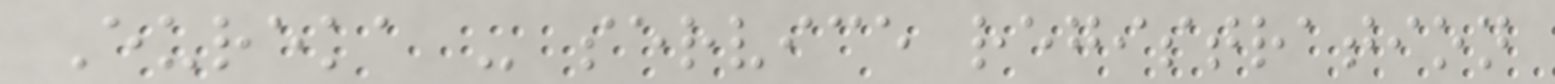Eureka - service registration
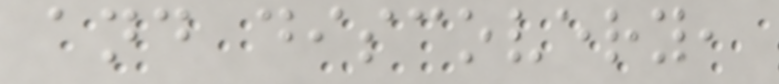and discovery,
